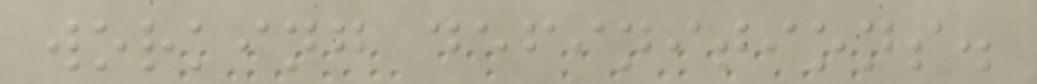working definitions.
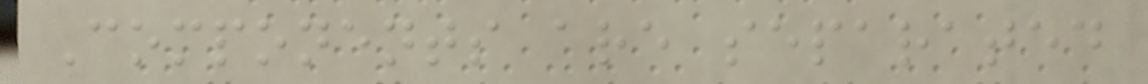Components are separated
